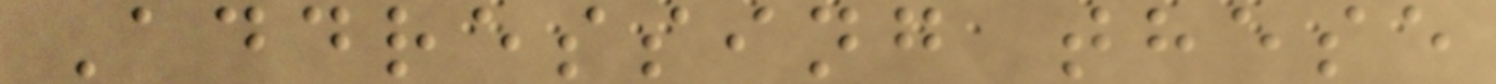Addressing these
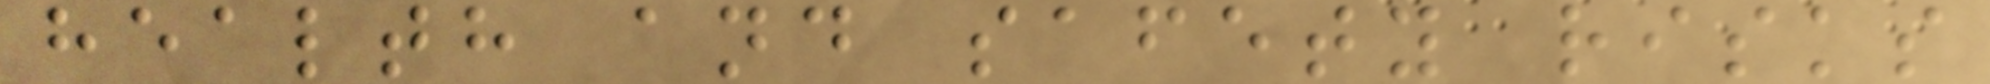health and safety risks
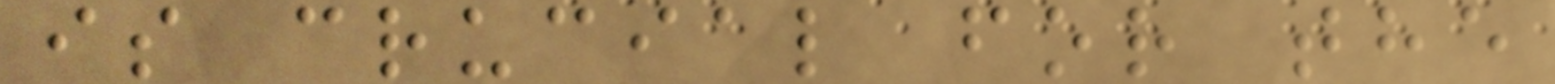is crucial for the
